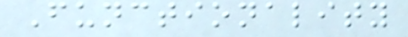Functionality
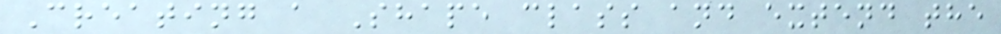Creating a Shape class and extend the
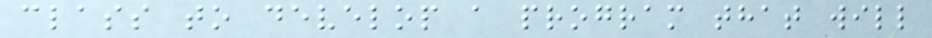class to develop a program that will
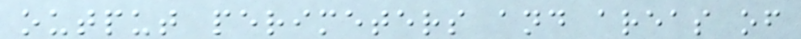output perimeters and areas of
